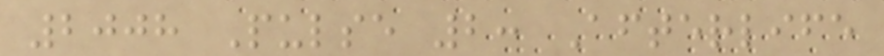2008 Pulse 2: Afterlife
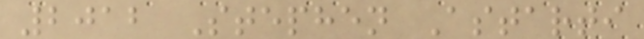2012 Stephen Astarti
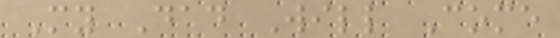My Dad Will Come
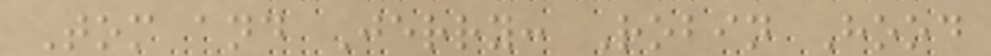Tom and Jerry: Robin Hood
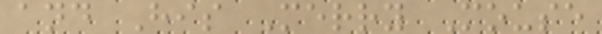and His Merry Mouse
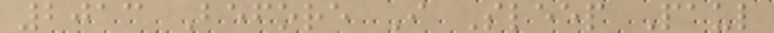2013 Before I Sleep Paul
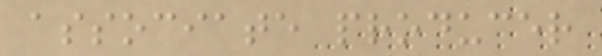associate producer
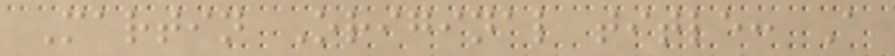Martin Original title: A
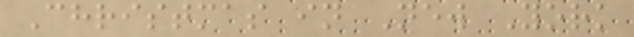Christmas in New York
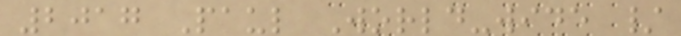2017 Paul World-wide /
